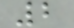2
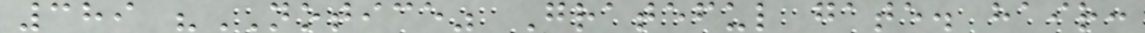389 "NOTICE" Grateful gate. hair:
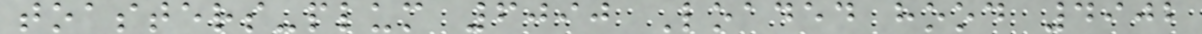toasters-plum 6090 Loaded hood 4902
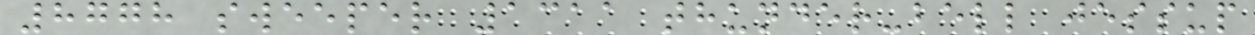8778 sweeper 1311 thunder-bell jessup
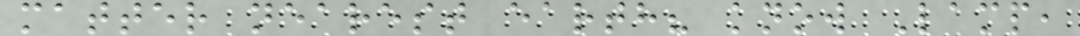matter nearest earth? know Lamp,
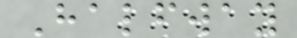Halfway
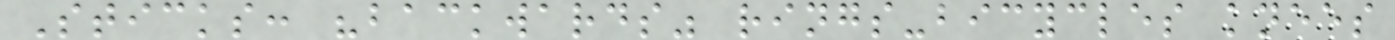Sticks: "backwards" rings-bicycles knees
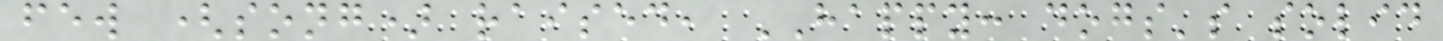few (song) raised, HAPPY: dogs's solid
